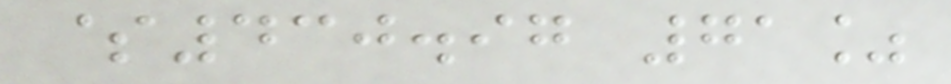$430.97 71%
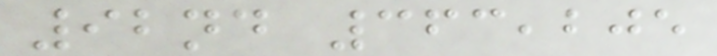92nd 363,205
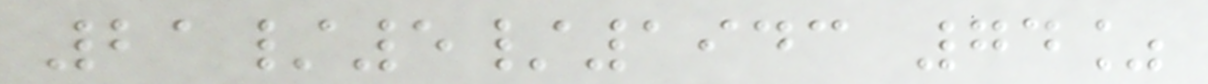21/5/1943 74%
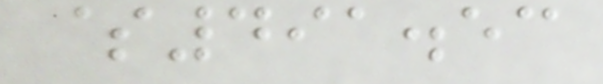$491.53
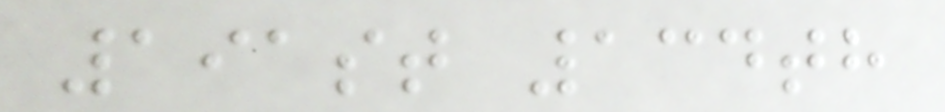191st 134th
